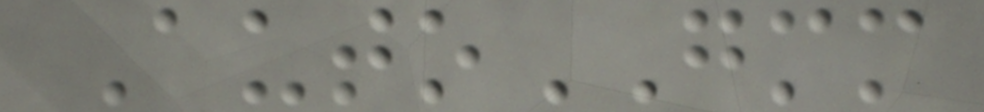AutoGMM
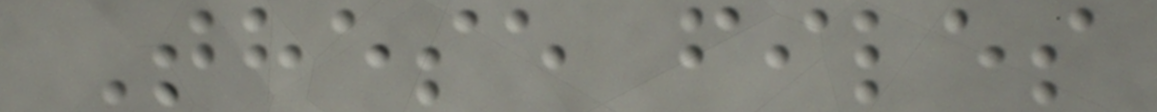These files
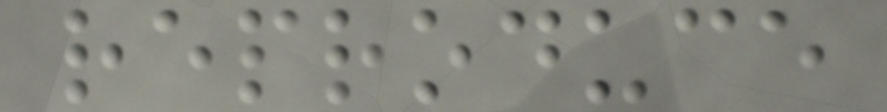reproduce
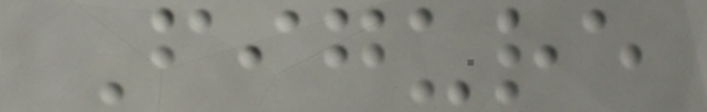Figure
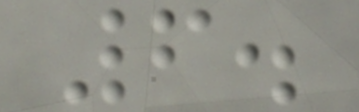6.
